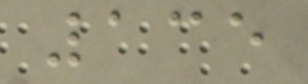135
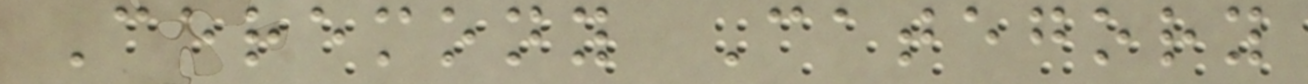Ceremony Category
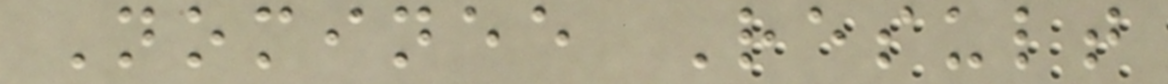Nominee Result
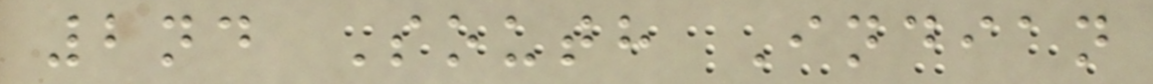2nd South Indian
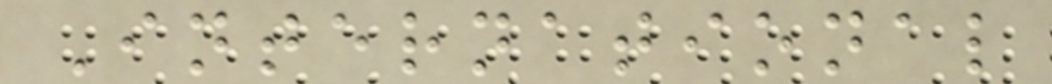International
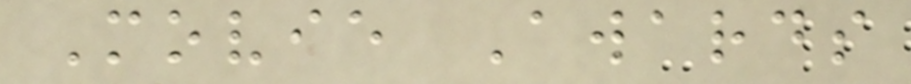Movie Awards
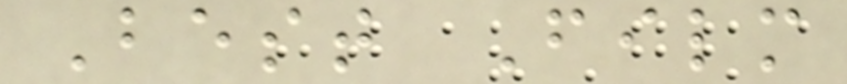Best Film
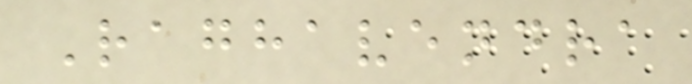Raghavendra
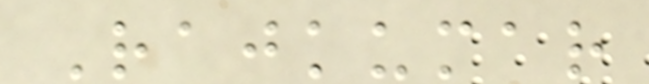Rajkumar
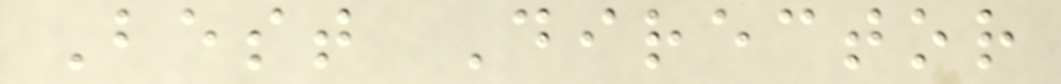Best Director
